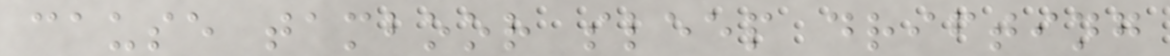cause tamboor sleep drifting
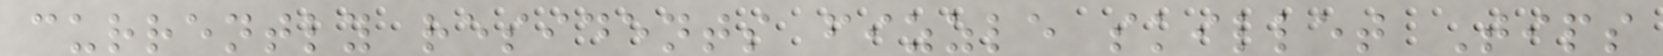currently residents fizzle skillet Tips
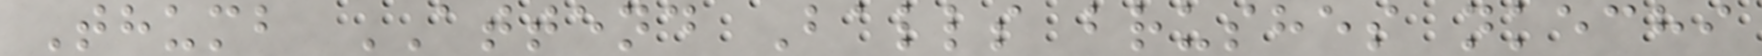Thumb ATTEND Balls brushes nkechi
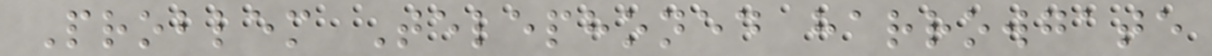Problem Telephoned harrowgate
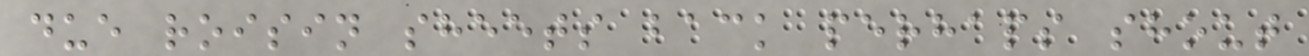due roisin sheets back perhaps shout
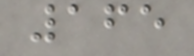165
